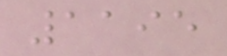1195
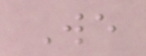We
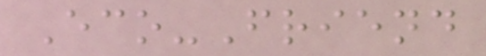Eco-Friend
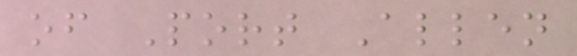of Port Allen
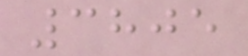3805
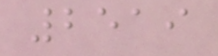2519
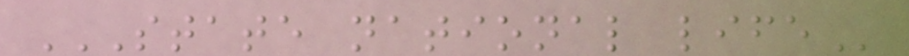STATE NATIONAL LIFE
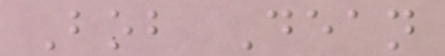Bob Dean
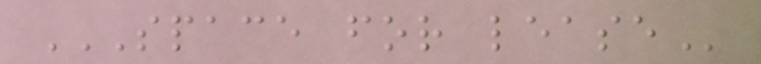SPACE FOR LEASE
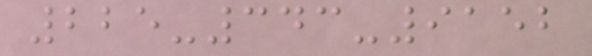225-343-9152
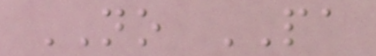NO PA
